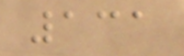131
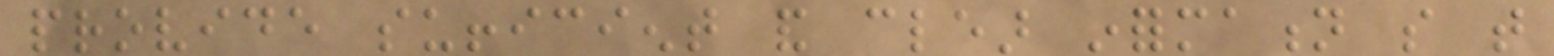provide sufficient and clear information so that
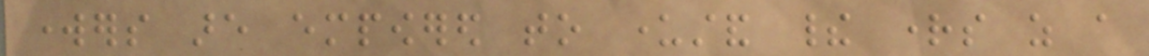workers are empowered to understand their rights as a
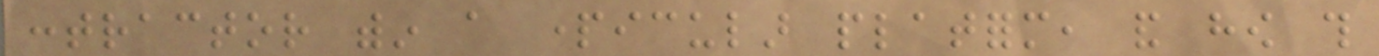contractor within a particular platform, and how this
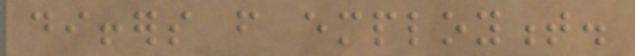differs from employment.
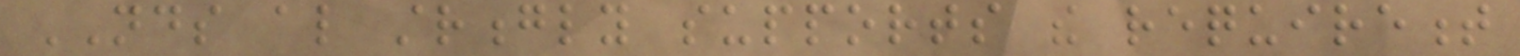NDS also strongly supports the requirement
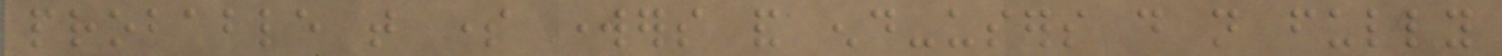probable that some workers and end-users do not fully
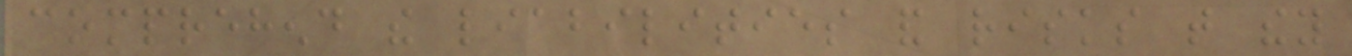comprehend the liabilities and risks that they
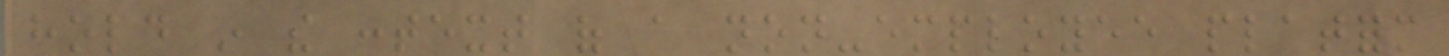hold in the context of a non-employee platform
